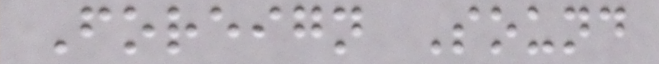Foreign Sound
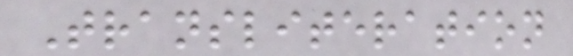Transliteration
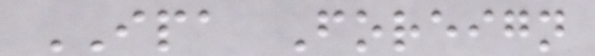IPA Foreign
